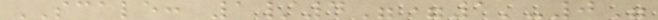SCALE: 1/4"=1'-0"
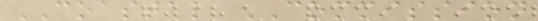COASTAL COMMISSION
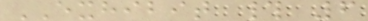EXHIBIT # 6
